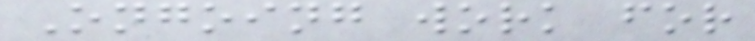Ongoing work for
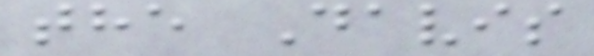the Davis
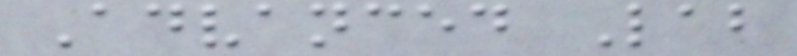Advanced Lab
